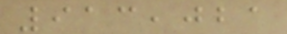913,021
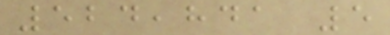524,841 5
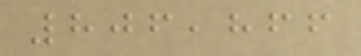806,866
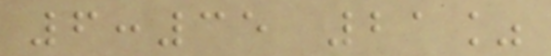6:35 21%
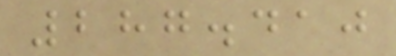287.410
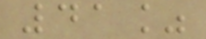41%
